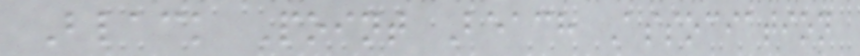Black Point Beach Association
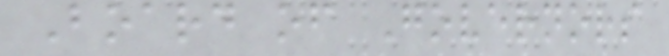Board of Governors
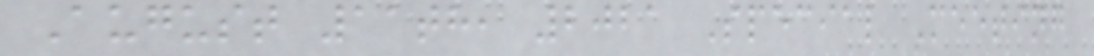August 11th, 2021 Special Meeting
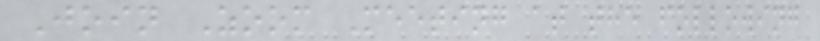Join Zoom Meeting at the following
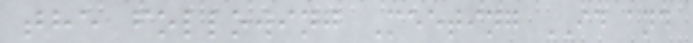the following Meeting ID and
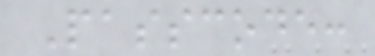Passcode:
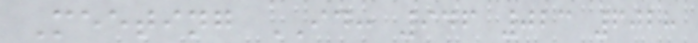Meeting ID: 946 023 6028
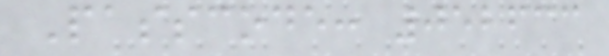Passcode: 052633
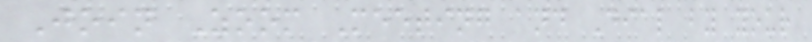Join Zoom Meeting and Dial by your
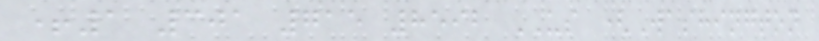+1 301 715 8592 US (Washington
